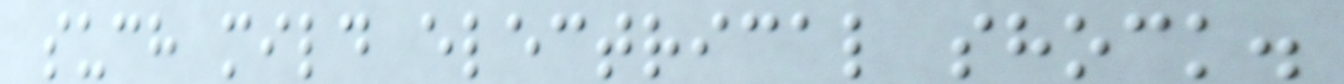such mild electrical shock.
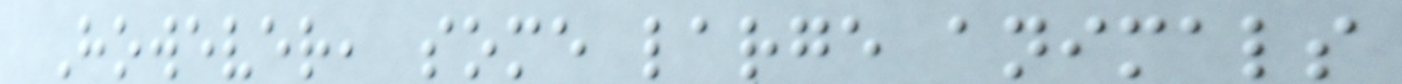However, some large animals
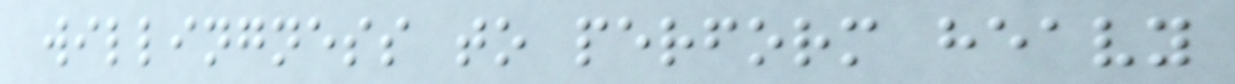willingness to perform heavy
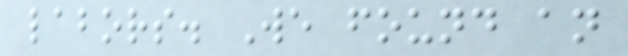labors. We found an
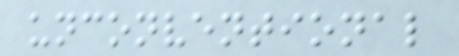unconventional
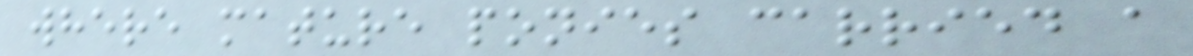where mature ponies carried a
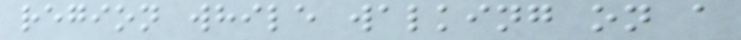region while walking on a
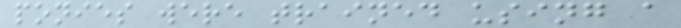ponies were trained using a
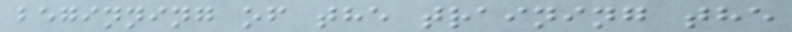beginning of the training the
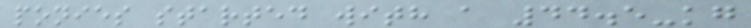ponies started with a 44.5-kg
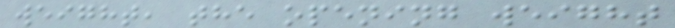weight, the opening weight
